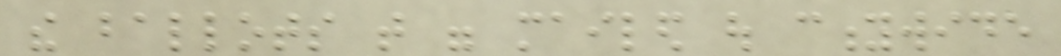the ballots that were mailed out citywide
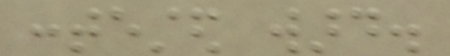contested ward.
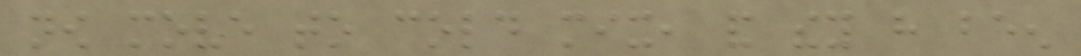now move to cold mix, and they have been
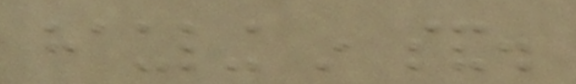hauling in sand.
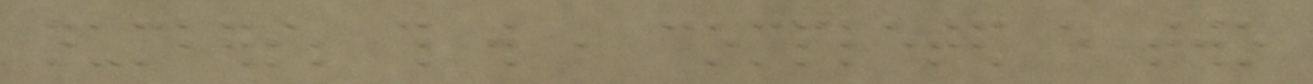numbers; this will be completed every two
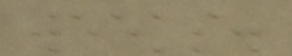weeks.
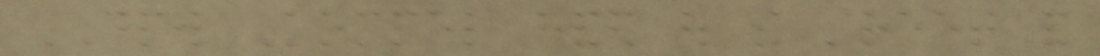DPW Kompel handed out the street and
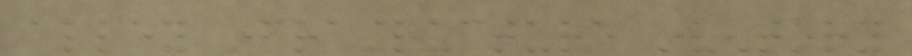alley infrastructure inventory
